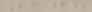278
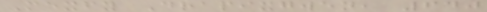Mexfy Drapixgwen, 640
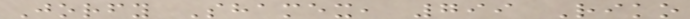Jorfy Shamex, 799 Riko
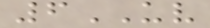6UV
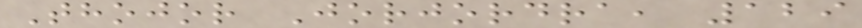Thojor Jorjordra, 129
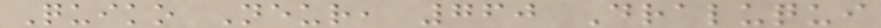Quiko Neur, 760 Draluqui
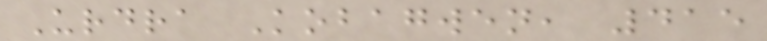Urdra Kobagwen, 415
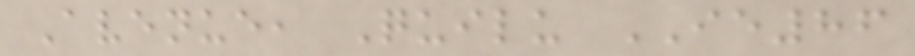Avenue, Quilu IE86
